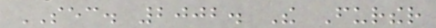SEC. 2002. The Further
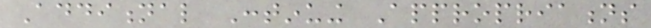Additional Continuing Appropriations
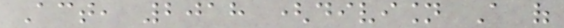Act, 2018 (division A of
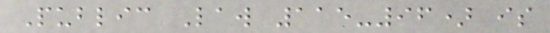Public Law 115-96) is
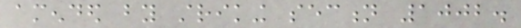amended by striking section 1002.
